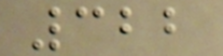322
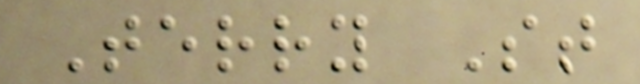Terry St
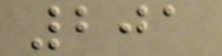201
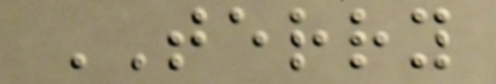TERRY
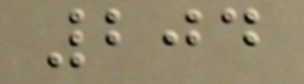204
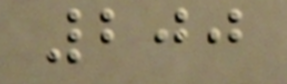200
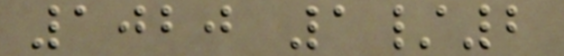1020 1/2
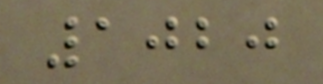1020
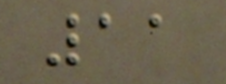11
